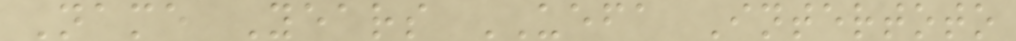Name Years UEFA Intertoto
